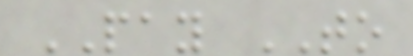PAY TO
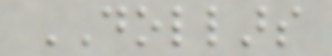DOLLARS
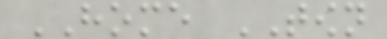HOME TOWN
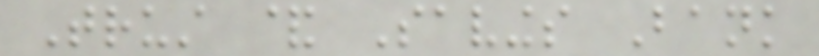Trust & Savings Bank
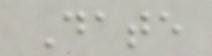Date
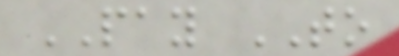PAY TO
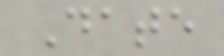Date
